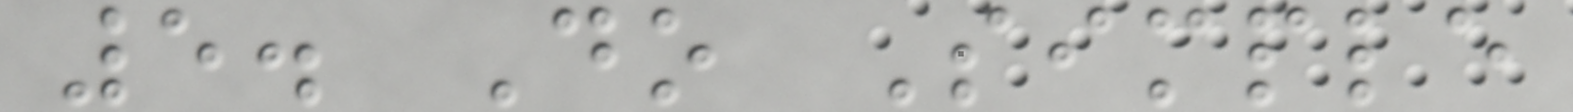5. Do Simple
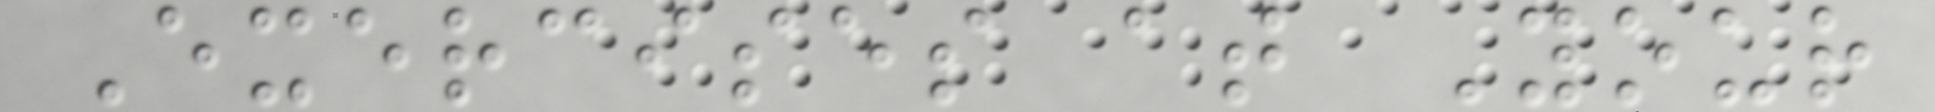Exercises at Your
